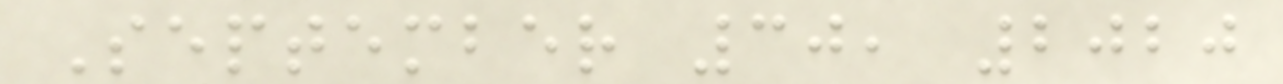September 30, 2020
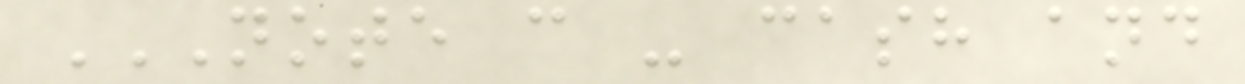NOTE C - CASH AND
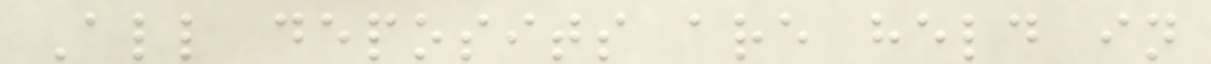All deposits are held in
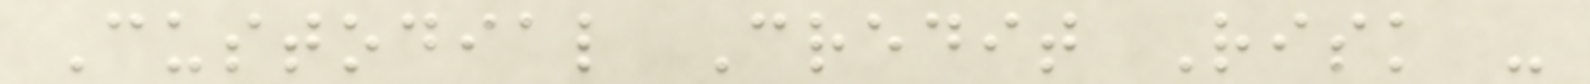Custodial Credit Risk -
